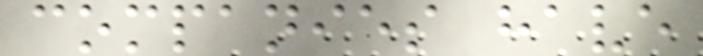companies have
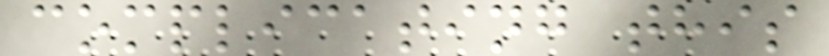complicating this
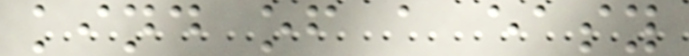kind of a easy
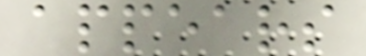appears
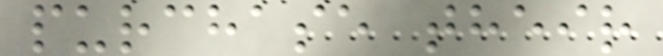purchase their
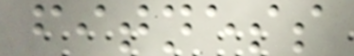fitness
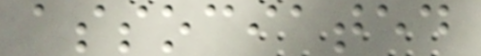associated
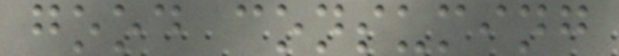good consuming
